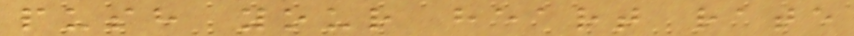push your heart rate
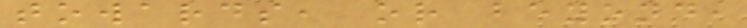towards, or beyond,
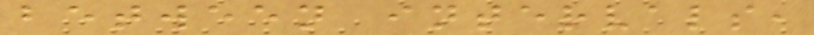between intervals,
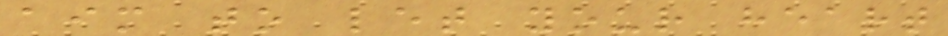aim to let your heart
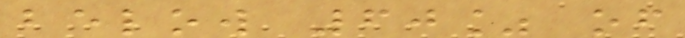below 60% of
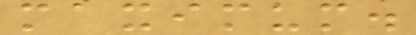maximum.
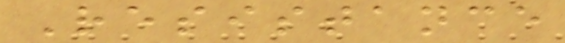Resistance
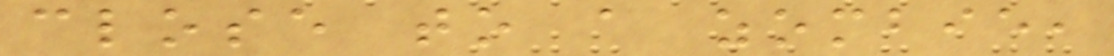close to a zombie,
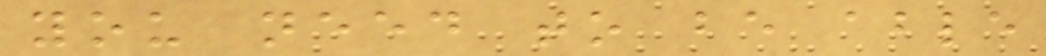you need to be able
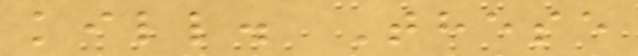kill. These
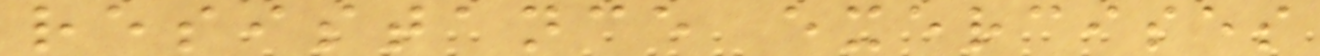resistance exercises
